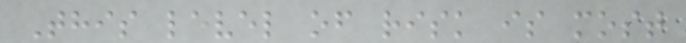This level of risk is most
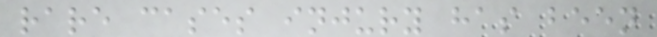rare cases injury has been
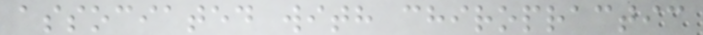associated with chiropractic
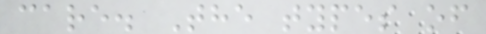care. The types of
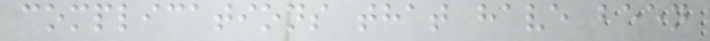complications that have been
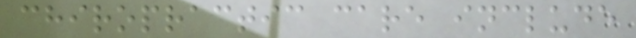chiropractic care include
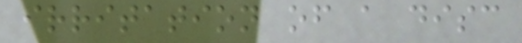irritation of a disc
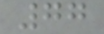77
